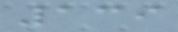139
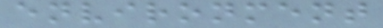environment
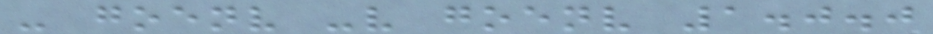- goenv -v goenv 1.0.0
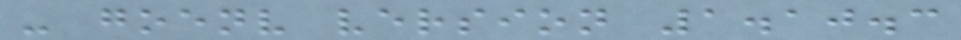- goenv version 1.10.3
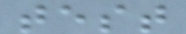test
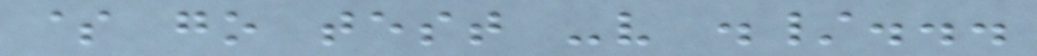$ go test -v ./...
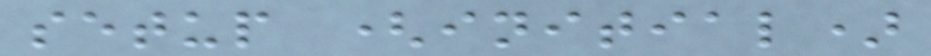setup (initial)
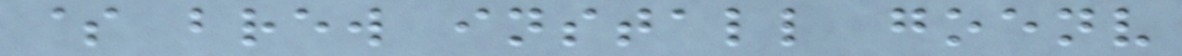$ brew install goenv
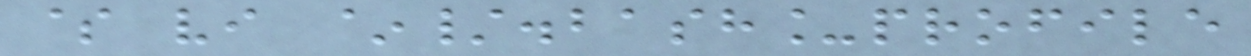$ vi ~/.bash_profile
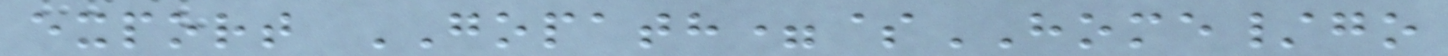export GOPATH=$HOME/go
